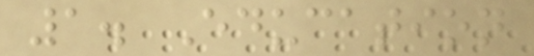1. Education
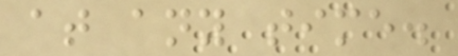at any time.
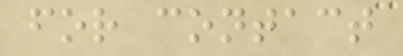for contact
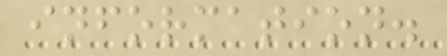information.
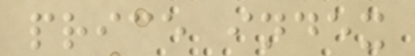price index
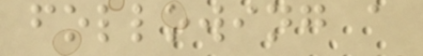following a
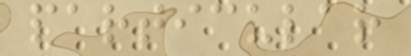particular
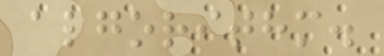algorithm.
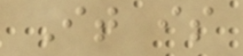It is
